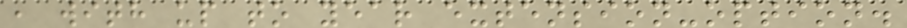, with up to year extension-option.
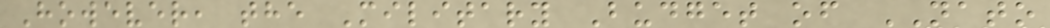However, the Military Budget of NATO
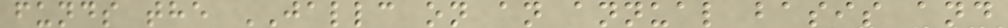funds the JALLC on an annual basis and
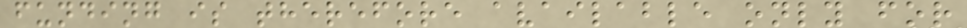funding is therefore available only for
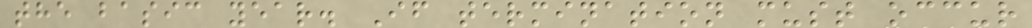the basic year. If termination must occur
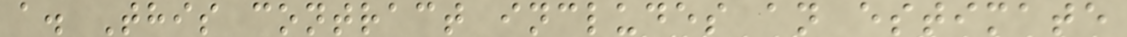a. This contract includes an estimate
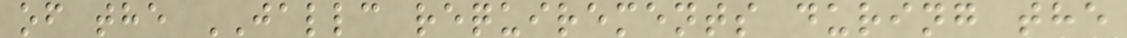of the JALLC requirements during the
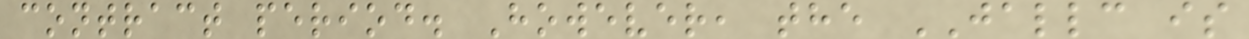contract period. However, the JALLC is
